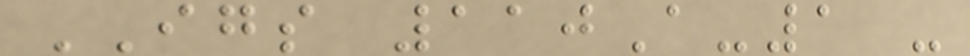IGS 110A-1 -
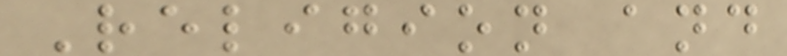Religion and
